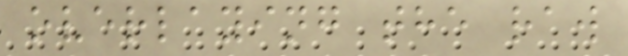overlaying the raw
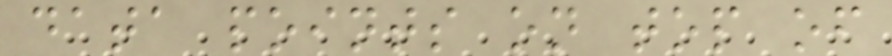data points on top of
